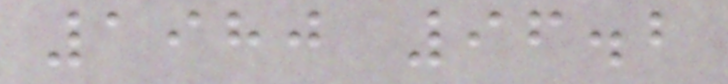1980 96.2
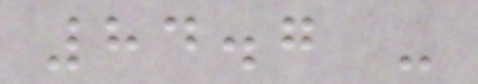84.7 -
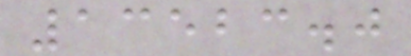13523.0
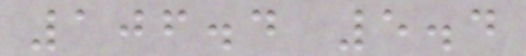106.4 5.4
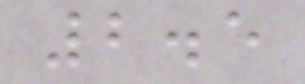2.5
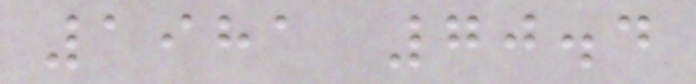1981 70.4
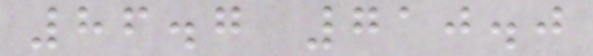86.7 710.0
